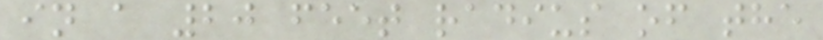in a 20 feet radius of the
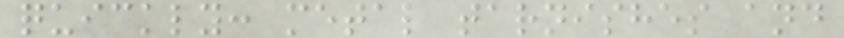quickly: metal tarnishes and
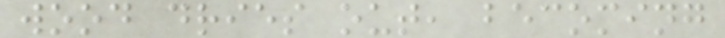wood dries out, becoming
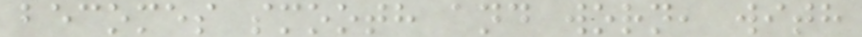becomes smooth and worn, with
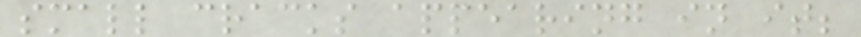small cracks appearing in it;
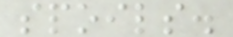spoils.
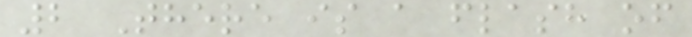2 There is a flash of
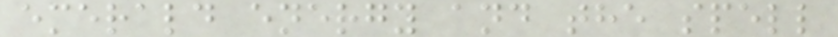emerald energy and the spell
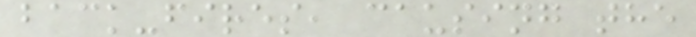back-fires, causing the
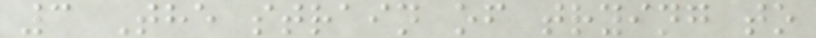3 The strain of trying to
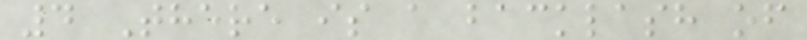4 There is a backlash of
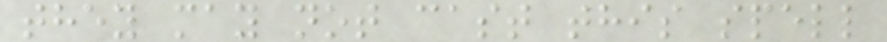they may not cast this spell
